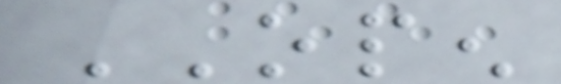OPEN
